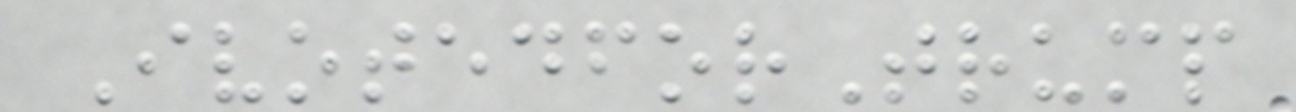IvotedforTrump
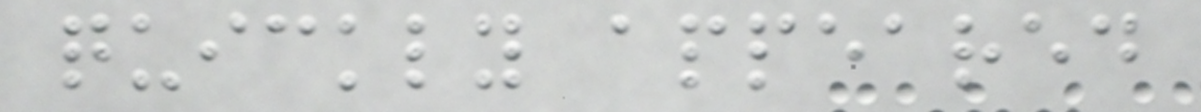quickly appeared
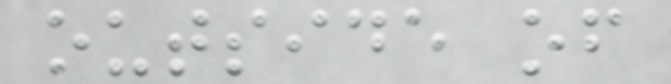outside of
